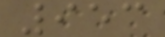953
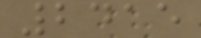2415
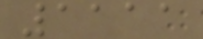1111
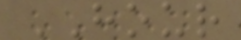HOUR
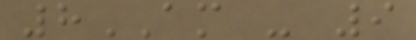8AM - 9
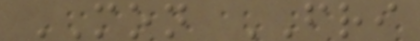MON FRI
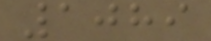1089
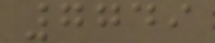7749
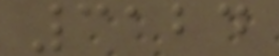3124
